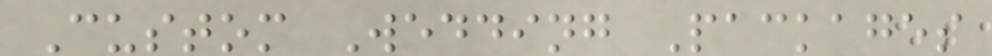Custom Wedding Packages
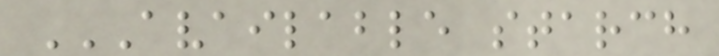AVAILABLE STARCH
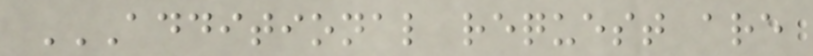ADDITIONAL REQUEST ARE
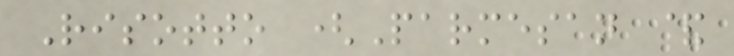Risotto (Parmesan &
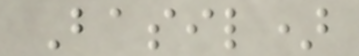Basil)
